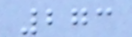273
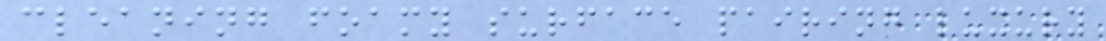cleaning foamy surface pairing luxury
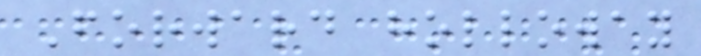Forward holloway
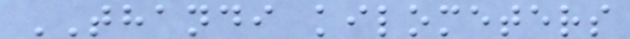THANDI kilometers
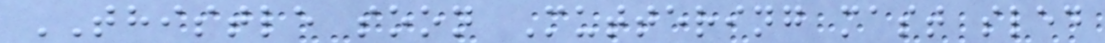THISTLE soon Muttering mast sled
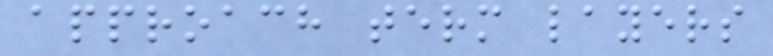approach term layers
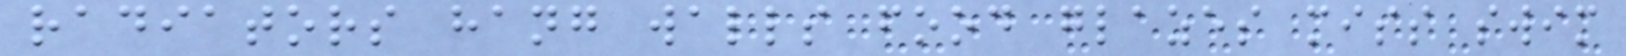radiators hang walls food glazes miss swim
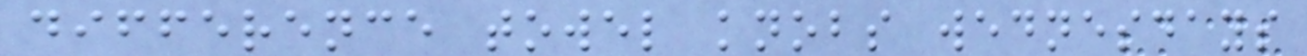difference towel knobs wednesdays
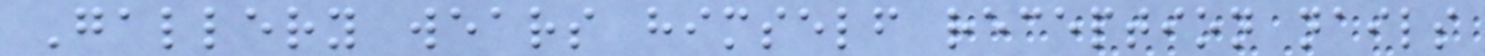Gallery wears himself reception nails
